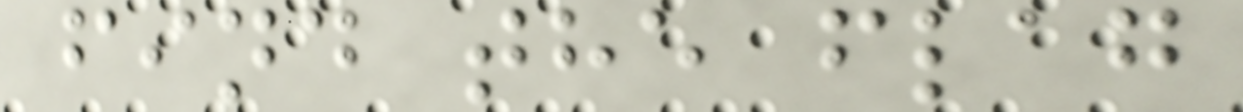find the flag
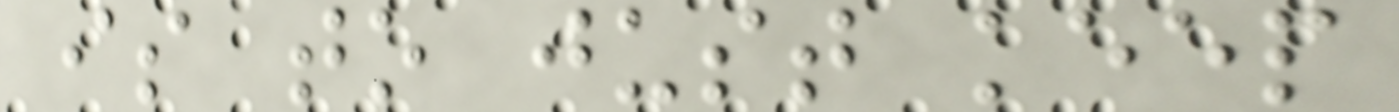is to just keep
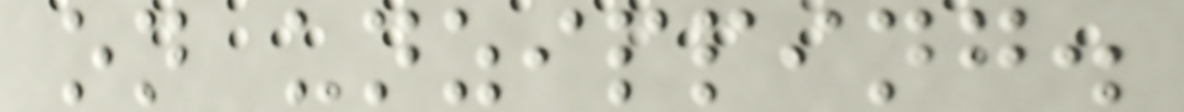on unzipping.
